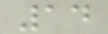14
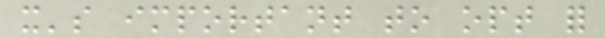it's important to opt for
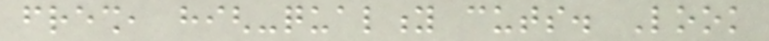fresh, high-quality cuts. Look
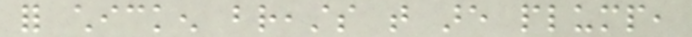for chicken breasts that are plump,
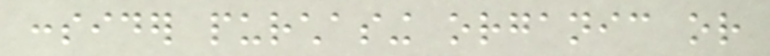consider purchasing organic or
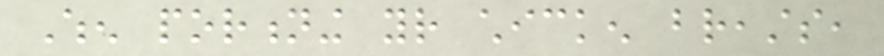When portioning your chicken breasts,
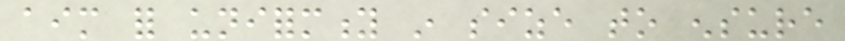aim for uniformity in size to ensure
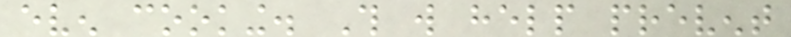even cooking. This will help prevent
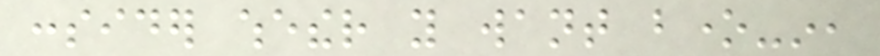consider whether you want bone-in,
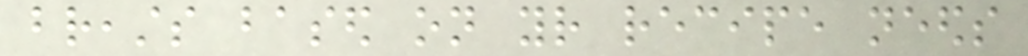breasts based on your recipe needs
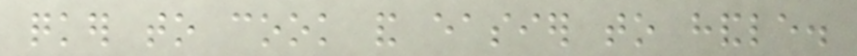quicker to cook and easier to handle.
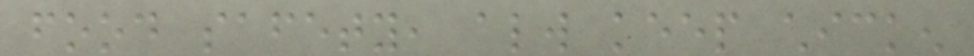food safety, always keep chicken
